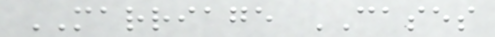MARRIAGE CASES
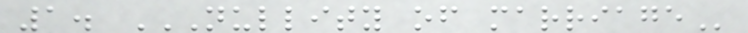1. NULLITY OF MARRIAGE
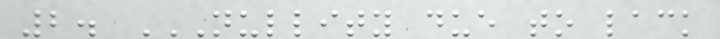2. NULLITY DUE TO LACK
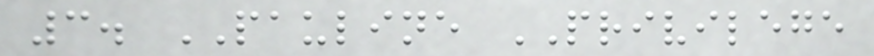3. PAULINE PRIVILEGE
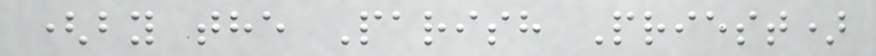(by the Parish Priest)
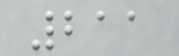211
